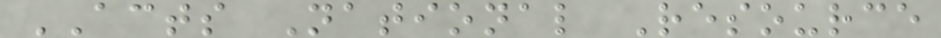ACTS National Resource
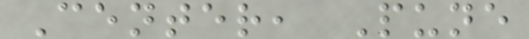Center, Pune
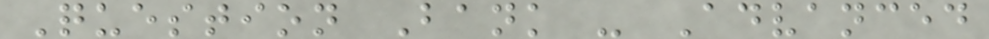Question Bank - Advanced
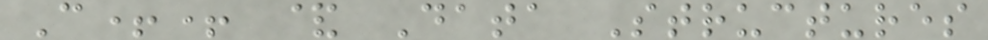C++ & Data Structures
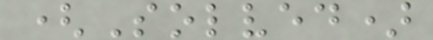(Solved)
